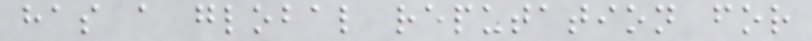has a global reputation for
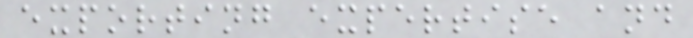exporting expertise and
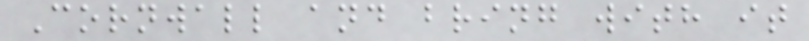Cornwall and bring with it
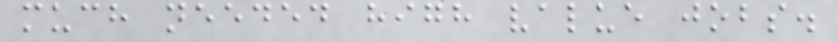much needed high value jobs.
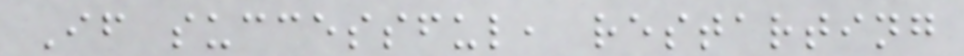If successful, restarting
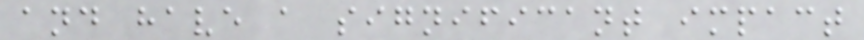and have a significant impact
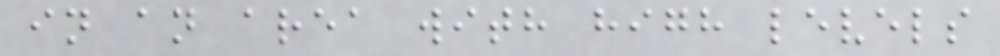in an area with high levels
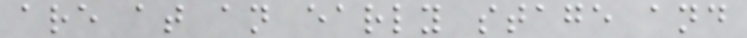are at an early stage and
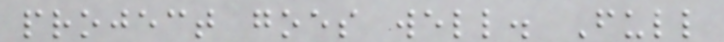project goes well. Full
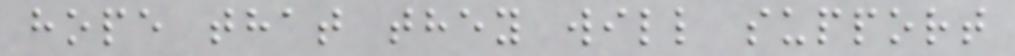hope that they will support
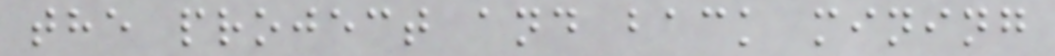the project and back mining
